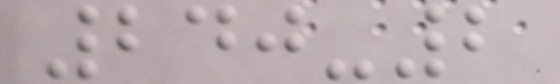240-2
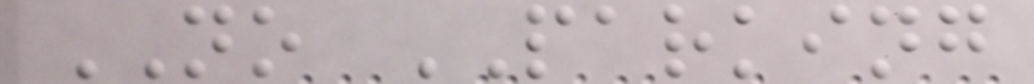NO PARKING
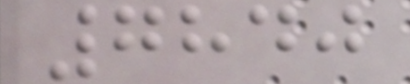7840
